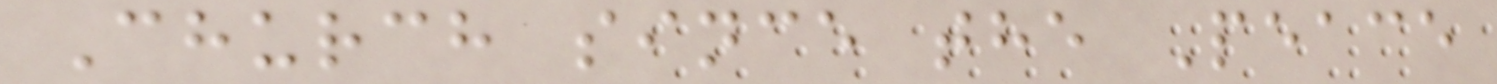Church since the Peace
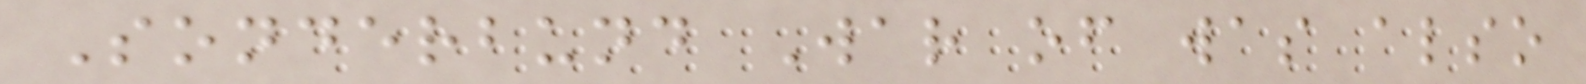Sonderbund War of was also
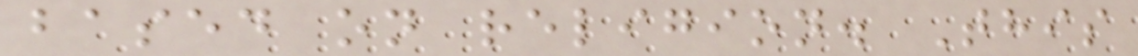based on religion. This
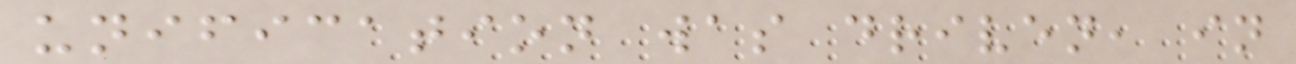unification was driven, in
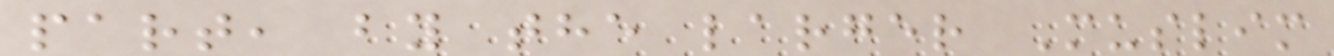part, by the larger Muslim
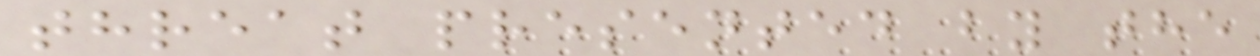threat presented by the
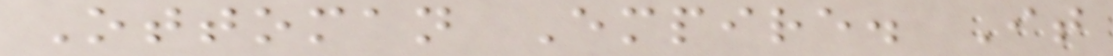Ottoman Empire. It
